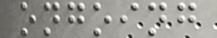ongoing
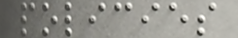policies
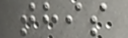this
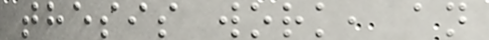thesis work, an
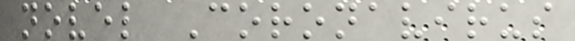novel Coronavirus
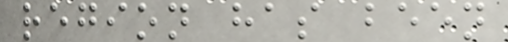region has been
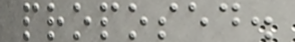proposed.
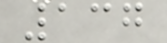137
